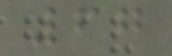67
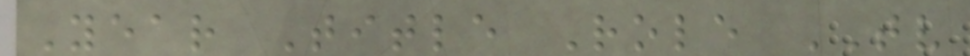Year Title Role TV
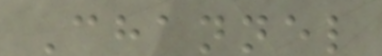Channel
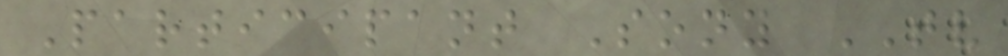Participant Sony TV
